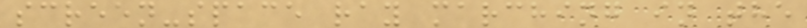screen-space ray marching in the
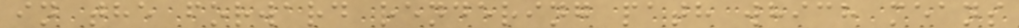in the forward rendering path which means
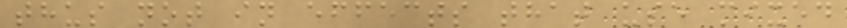thus not in effects that use mixed
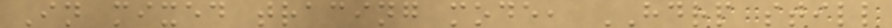In mixed tracing mode, HDRP still
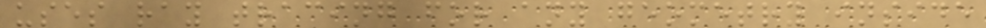uses ray tracing for any geometry inside
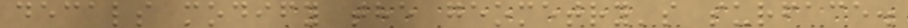decals modify the geometry's surface.
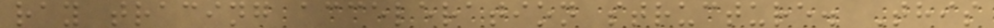ray tracing acceleration structure. This
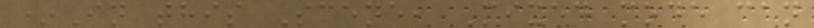*In this Scene, Mixed mode can
